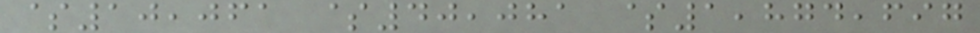$10,061 $40,081 $1,874,697
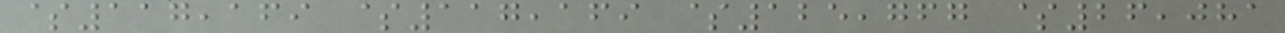$117,169 $117,169 $125,767 $26,081
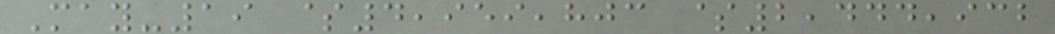May-19 $4,959,803 $2,444,932
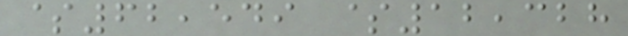$62,549 $12,328
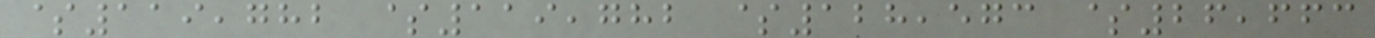$119,782 $119,782 $128,573 $26,663
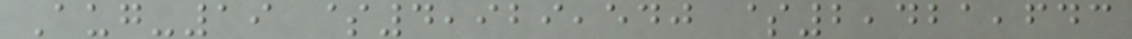Aug-19 $4,929,540 $2,421,643
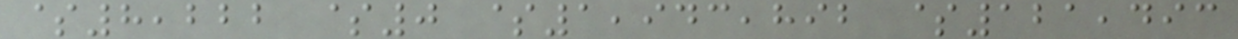$8,222 $0 $1,943,892 $121,493
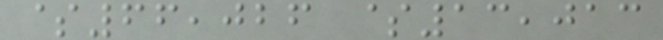$66,026 $13,013
